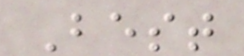Best
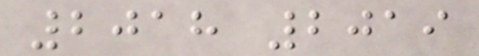2018 2019
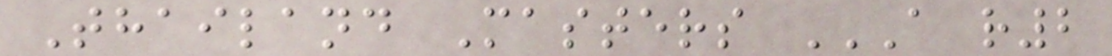Thailand Masters A R2
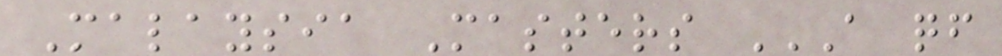Malaysia Masters A QF
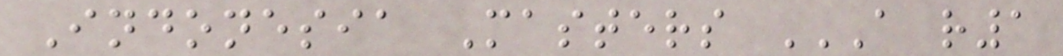Indonesia Masters A R1
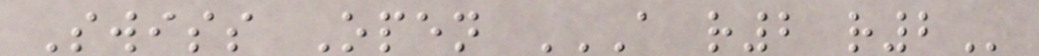Swiss Open A R2 R2
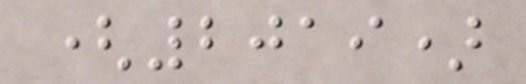(2019)
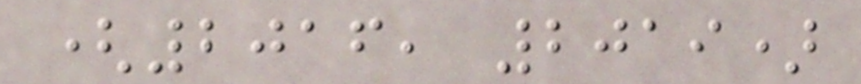(2016, 2019)
